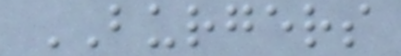BURGERS
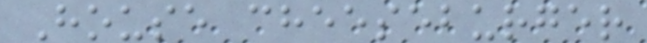House cheeseburger
